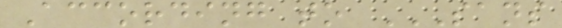According to SANS
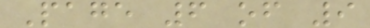Page 6 of 9
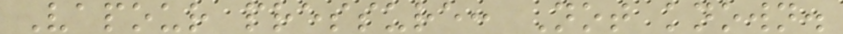Vapour pressure: Not known.
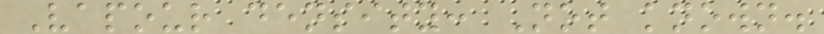Vapour density: Not known.
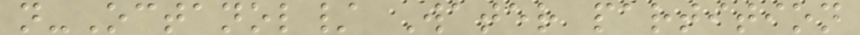n-Octanol/ Water partition
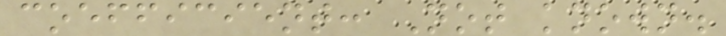coefficient: Not known.
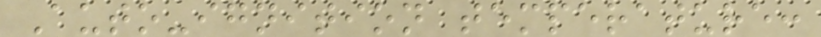Auto-ignition temperature:
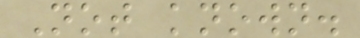Not known.
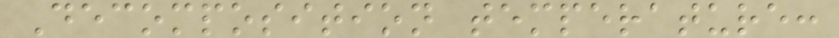Decomposition temperature:
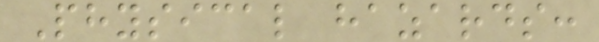Physical hazards:
